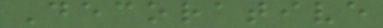Decorative
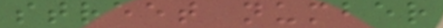street number
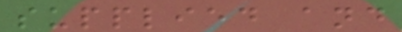supplied and
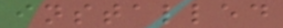installed
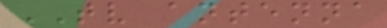TV antenna
